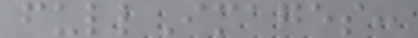fullImages:
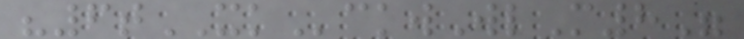"6tXKckwWlM8"
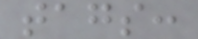tags:
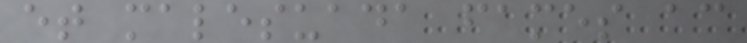et malesuada fames ac
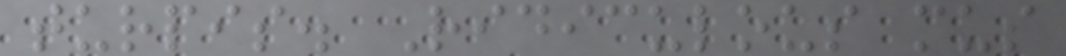turpis. Ridiculous mus
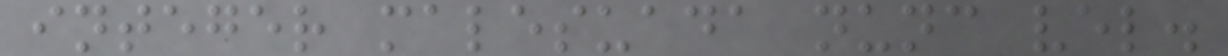integer malesuada nunc vel.
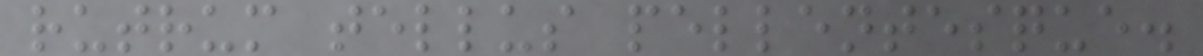rutrum tellus pellentesque.
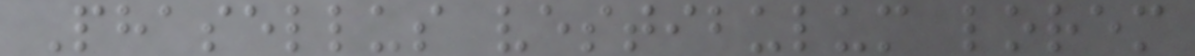Phasellus vestibulum lorem
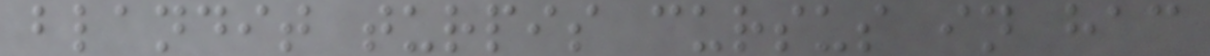blandit turpis cursus in hac
